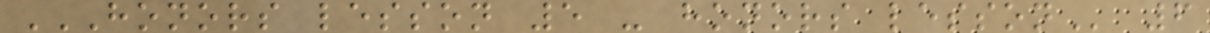HONORS LESSON 5 - HONORS LESSON 6
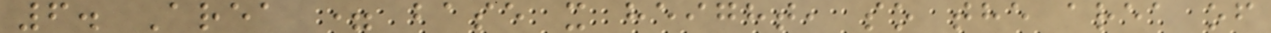6. Area = base x height, so the area of
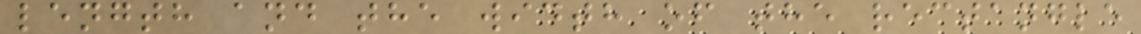length and the width of the rectangle
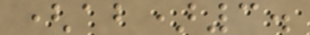(ab)3.
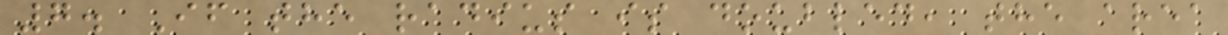7. If the radius is doubled, the area
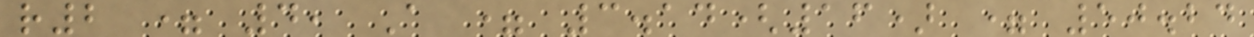r2 = 4, A = 3.14(16) = 50.24
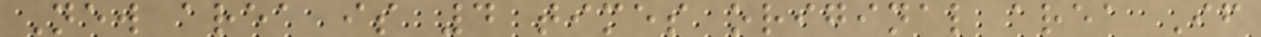New area is 4 times original area If
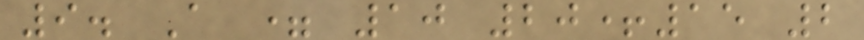9. A = 10 20+15 2
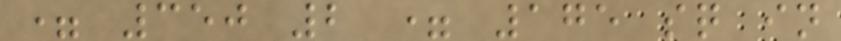= 350 2 = 175 sq in
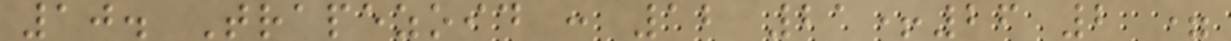10. Trapezoid : 12 21+26 2 =
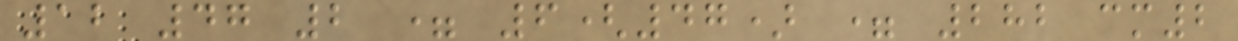12 47 2 = 6(47) = 282 cm2
